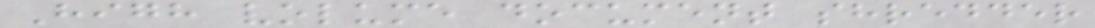High volume document shredder
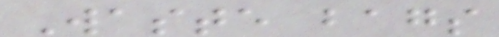Waste bags
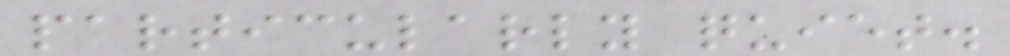particularly quiet.
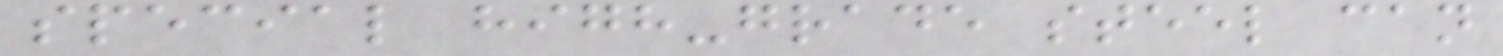special high-grade steel can
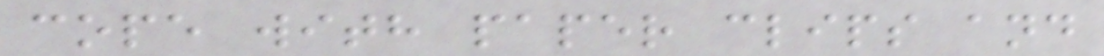cope with paper clips and
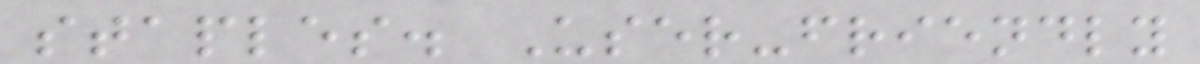staples. User-friendly
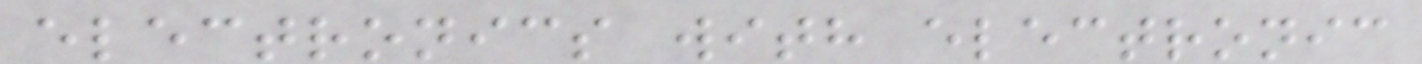electronics with electronic
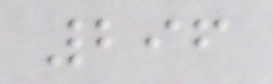296
